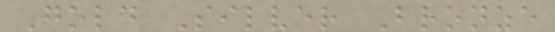Gold Silver Bronze
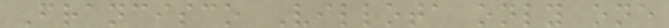Francisco Villota only one
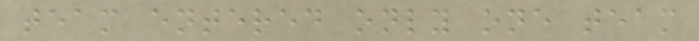team entered only one team
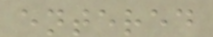entered
